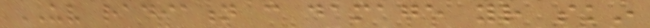UV radiation can damage your skin
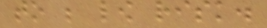to be low risk.
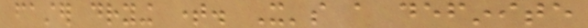faster drying time. It's a definite
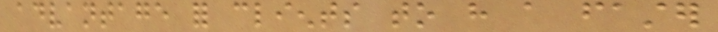advantage for clients to have a faster
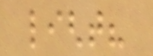light?
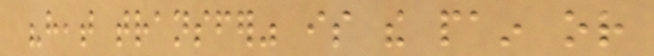"heat transfer" is the pain or
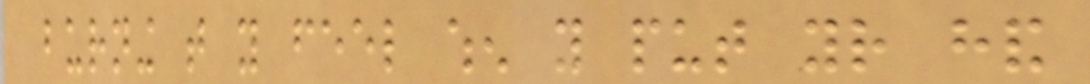burning that you feel when you put your hand
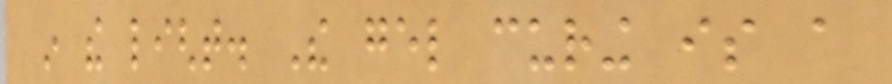in the light. The gel curing is a
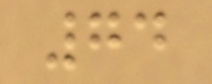74
